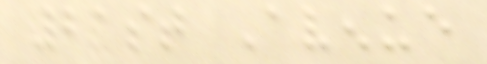21st Avenue
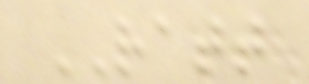RATT
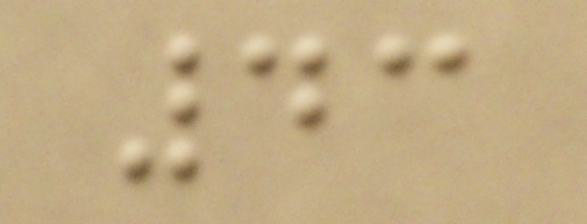43
